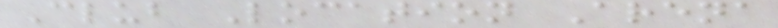Club Location Arena
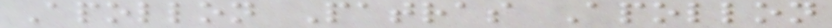Apollon Patras Apollon
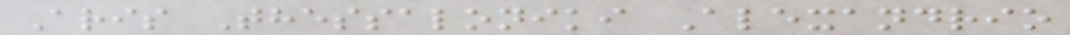Aris Thessaloniki Alexandrio
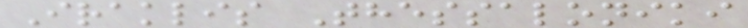Iraklis Thessaloniki
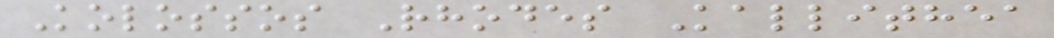Kolossos Rhodes Kallithea
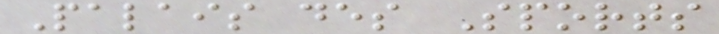Palais des Sports
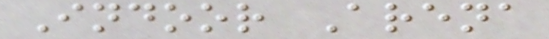Indoor Arena
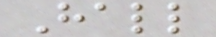Hall
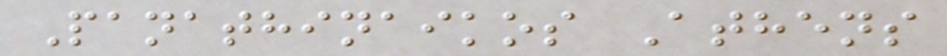Panathinaikos Athens
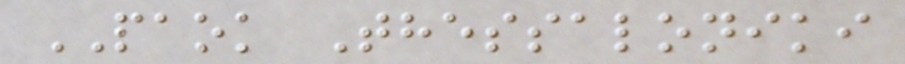PAOK Thessaloniki
